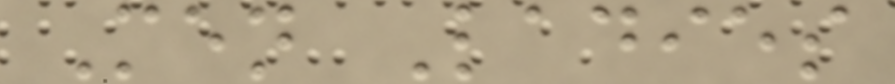Men Ladies
